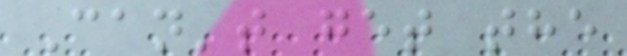Can't get the
